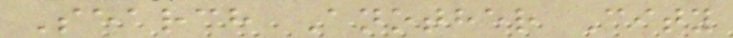Search Another City
